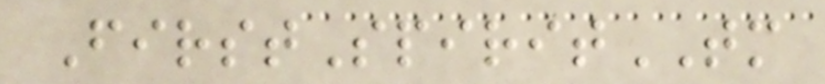FirstSpiritTM
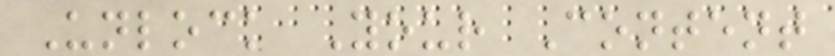Unlock Your Content
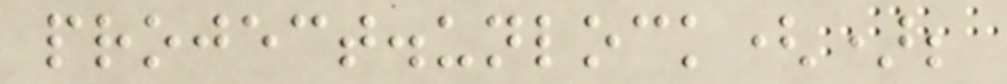project.unlock();
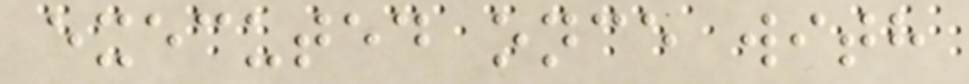executed once with
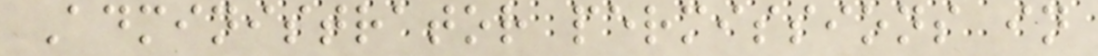Administrator permissions in
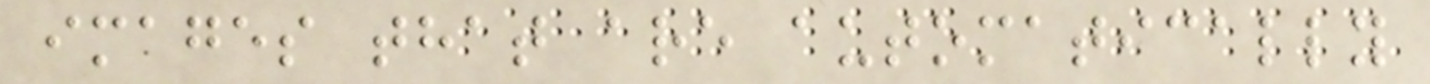images that are automatically
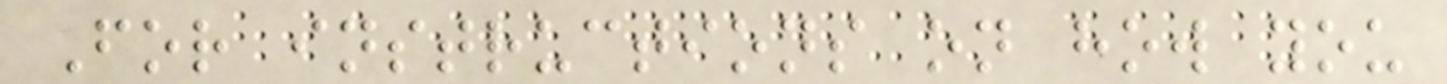For instructions on how you
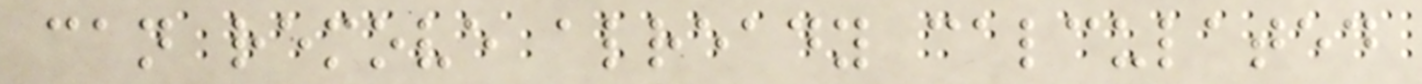can remove already calculated
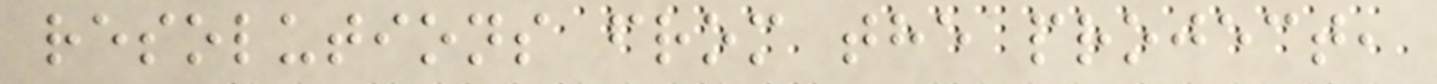resolutions from the project,
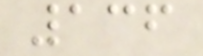136
